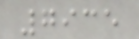7935
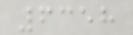6358
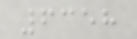6358
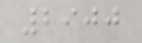2900
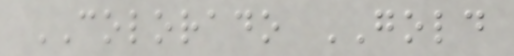COLORADO GOLD
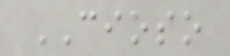CIOSO
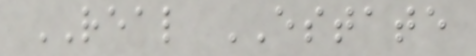REAL ESTATE
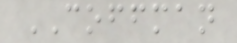COFFMAN
